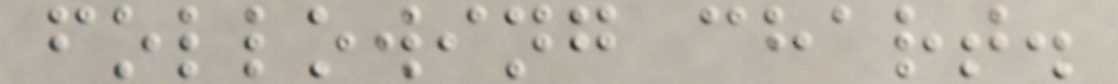following chart.
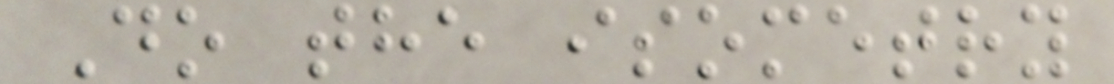Do the isometry
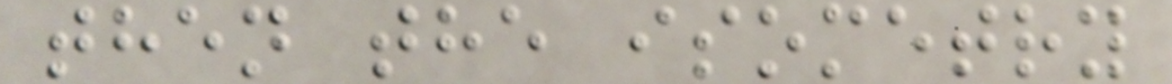then the isometry
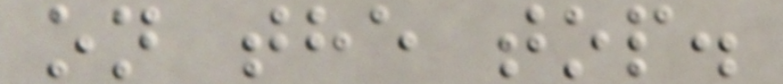on the top.
